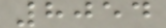8054
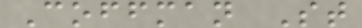Coffman St
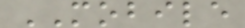MOBILE
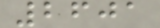2601
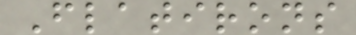Flatirons
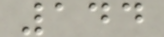144
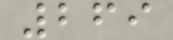269
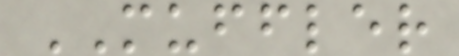MUFFLER
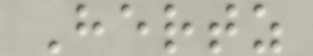Hertz
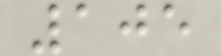105
